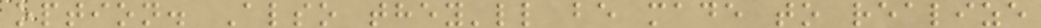option. Also they'll be made to realize
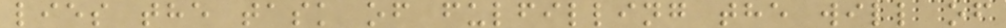lies the task of fulfilling the will of
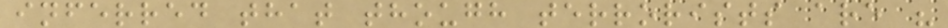inferred that though terrorists are "
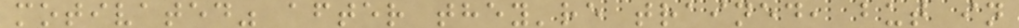motivated" after they're trained, but in
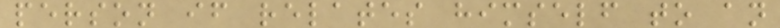person if relates himself to an
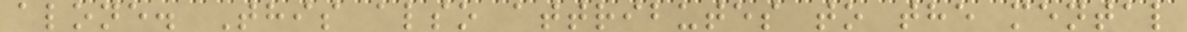alone. This also attributes to the mental
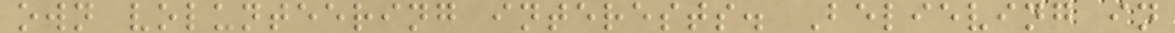own volunteering interests. Believing in
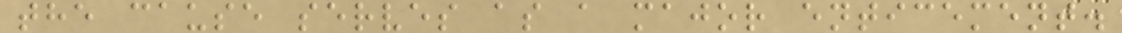the cause serves as a major enticement.
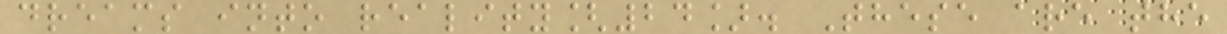dreams into reality[24]. These are the
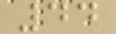44
